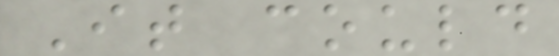It could
